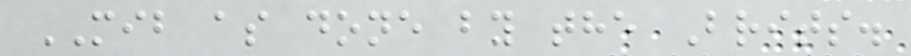MIB as done by the Brits.
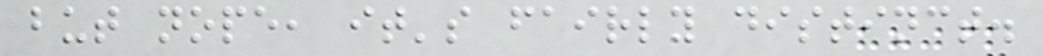but nope, it's fairly distinct.
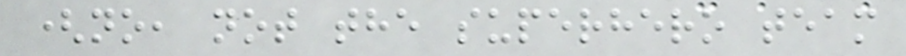(no, not the superhero team
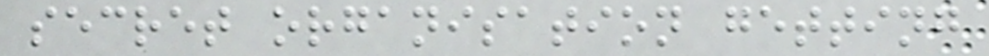secret organisation getting
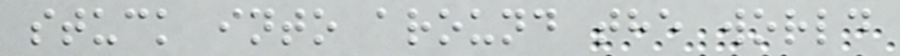stuck into around the world
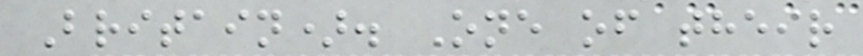Britain). One of their
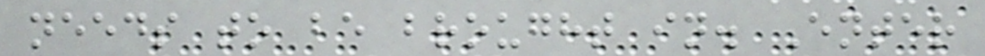needs to be brought in. Enter
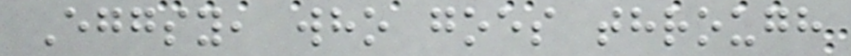Eggsy, who goes through
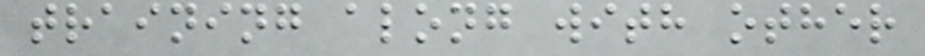training along with other
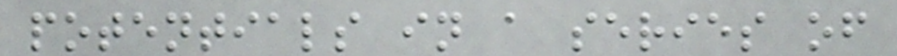potentials in a series of
